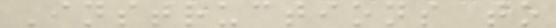Instructions to
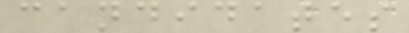candidates
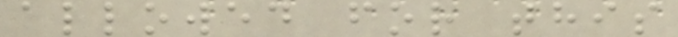allowed for this
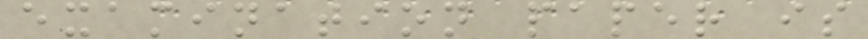examination paper is
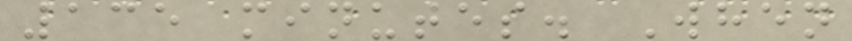135 minutes. When
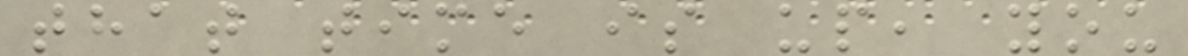that time is up, you
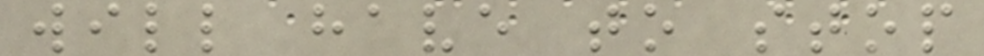will have to stop
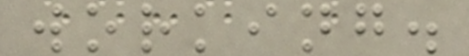working.
